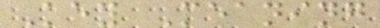Key Meaning
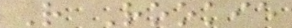R Rookie
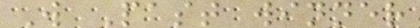W Past winner
